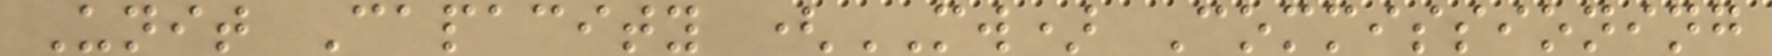Unit Capacity (MW) Commissioning
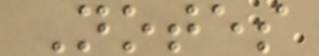Notes
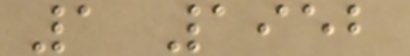1 1952
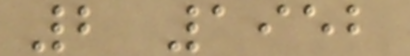2 1952
